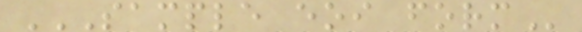SAMPLE EOI FORM
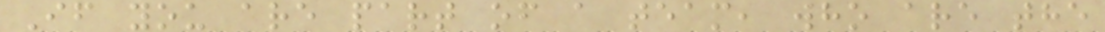If you are part of a team, who are the
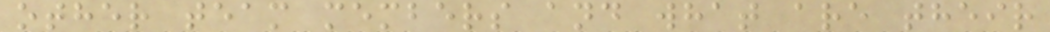other team members and what are their
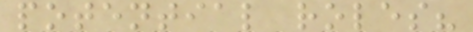potential roles?
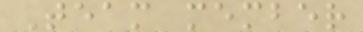Team member
